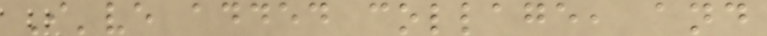I've added collage, and
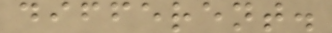different.
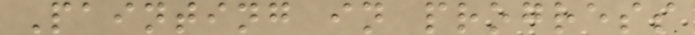Painting in progress
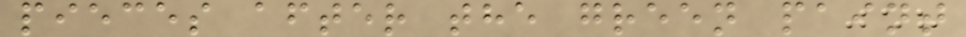pieces after the green paint
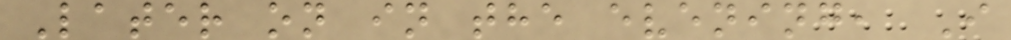Later on in the evening, I
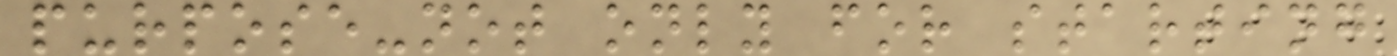purpose-not only for starting
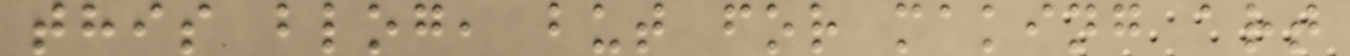this blog, but for making art
